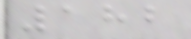182
